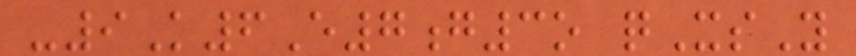-9K6E7g3o qXsY
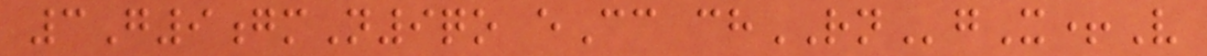3G9gmN9qo eCc chRNgX+V
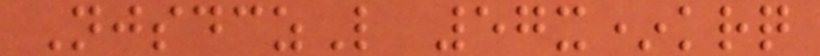NjsdczL 57x*krq
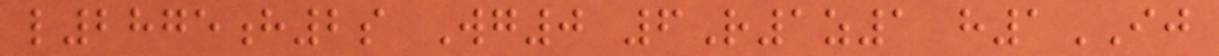l2875h2s Wg0 6R1z1 h1IJ
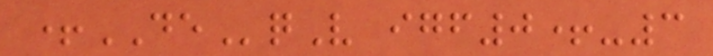+DEqV igf0+-3
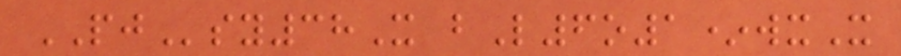PJsy38X bL6o1*wxX
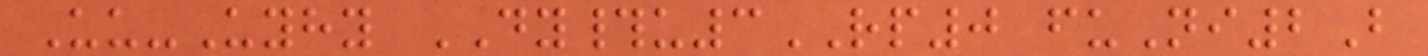Uu-Uyhy DY#u3RP0 fuNi2B
